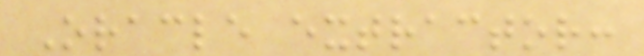Oracle extractor:
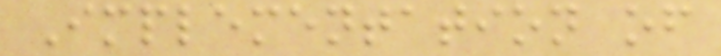Implementation of
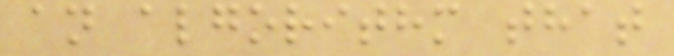an algorithm that
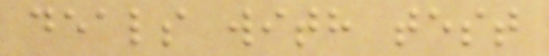deals with test
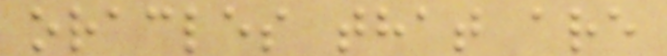oracles that are
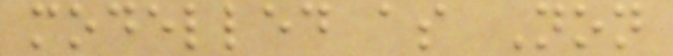modelled as Non
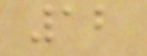12
